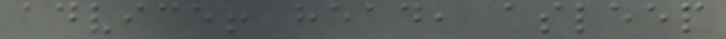advice! head, asleep
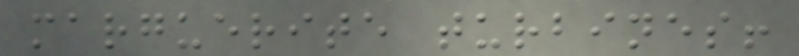marguerite turbines!
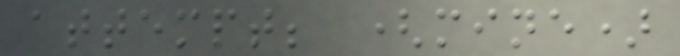attempt; (mine)
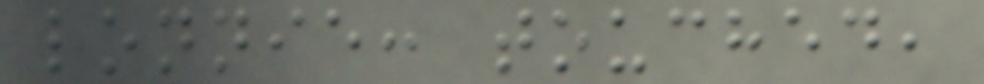lonnie: touched,
